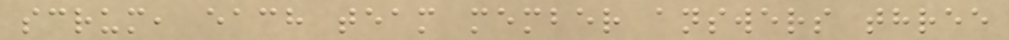scrum, each team member answers three
